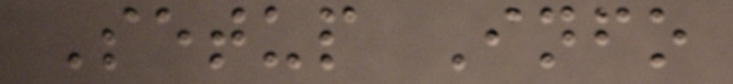Setup Info
